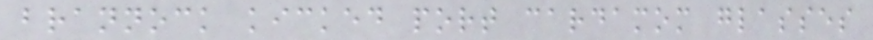brannock kicked port cardamom glasses
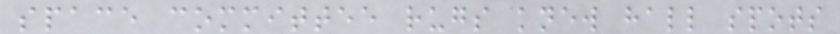space committee rugs knew hall spots
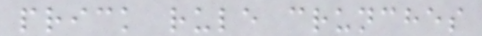prick rule crunches
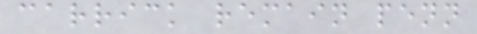carrick remain penn
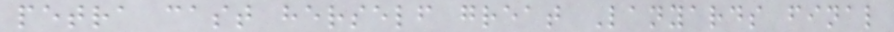petra cast herself great Lanyards final
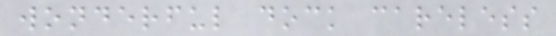wonderful dock careless
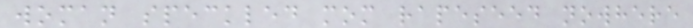woman speckled mom rapeseed nowhere
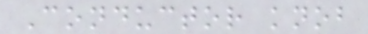Conductor knob
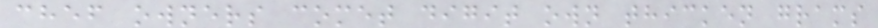chef owners comet digit own thicken grams
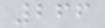266
